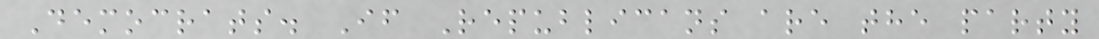Democrats. If Republicans are the party
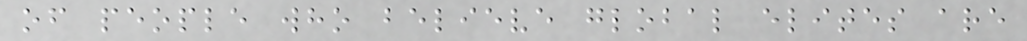of people who believe global elites are
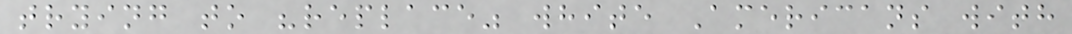trying to "replace" white Americans with
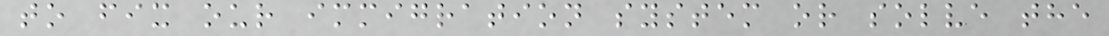to fix our immigration system or solve the
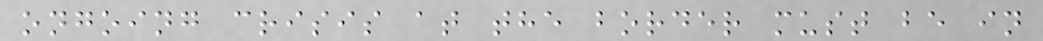ongoing crisis at the border must be in
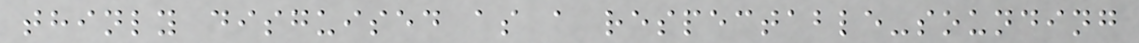thinly disguised as a respectable-sounding
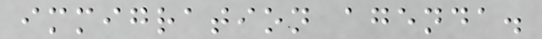immigration agenda.
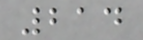214
